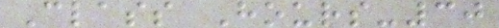Class Hours-30
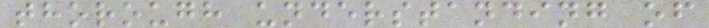thorough understanding of
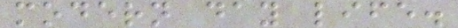modern day life.
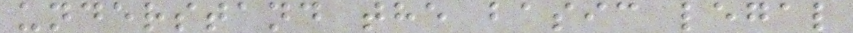understand the basic legal
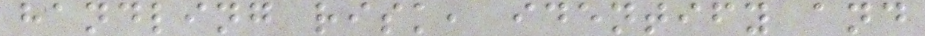handling risk, identify and
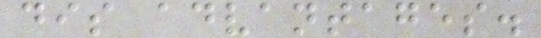dis advantages.
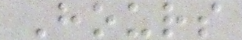Hours
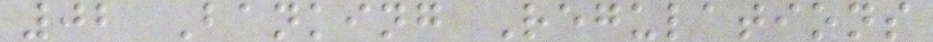02 Banking Regulations
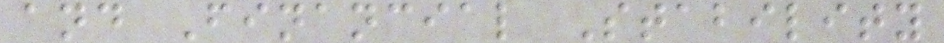and Financial Stability
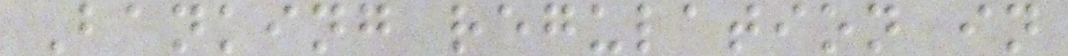Banking regulation in
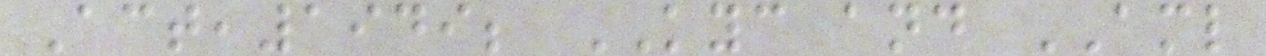Act,1949; KYC and AML
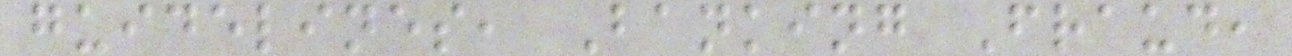guidelines, Banking Fraud,
